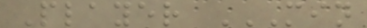Player MIN
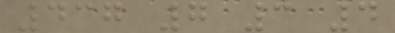437 7 3 4
